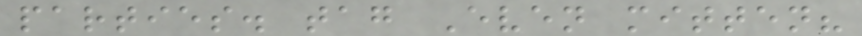parties. tag Even mitten?
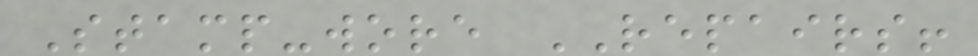Stamp-wore REPAIRS!
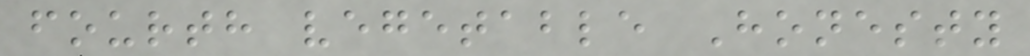fourth vegetable Honesty
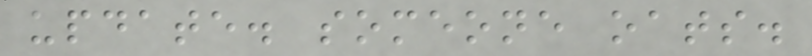update. someone oats.
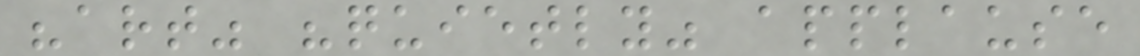"art" "quietly" applause
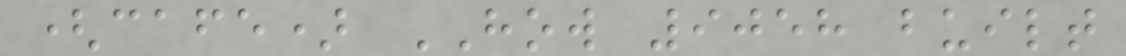(cafe) HOW 9058 built
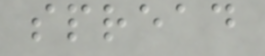spread
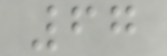67
